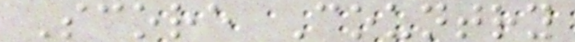Score Country
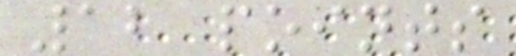12 points
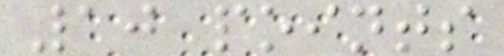10 points
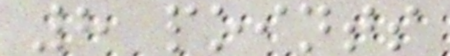8 points
